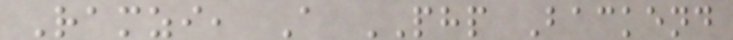Ramzi, A PHP Backend
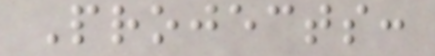Projects:
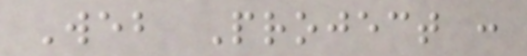Web Project :
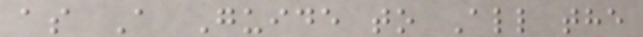as A Guide to All the
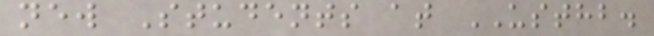new Students at USTHB.
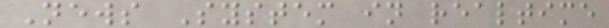News System in realtime
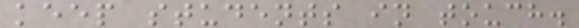keep students in touch.
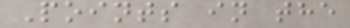Points in the
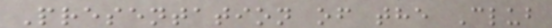Presentation of the Club
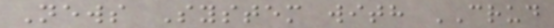News System with CRUD
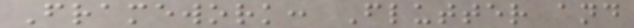Framework: Flutter and
